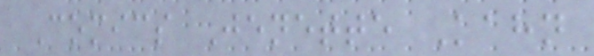Comics Jenette Kahn
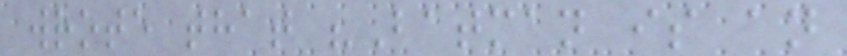wrote that "Batman is an
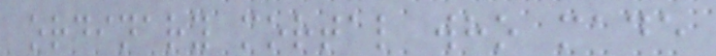ordinary mortal who made
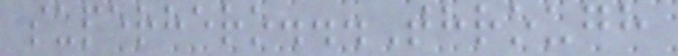superhero...Through
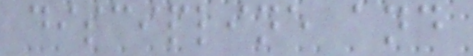discipline and
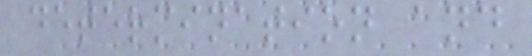determination and
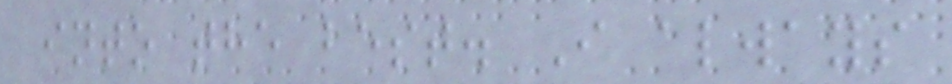into the best. I always
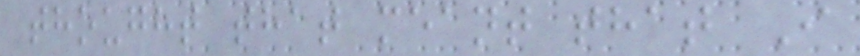thought that meant that I
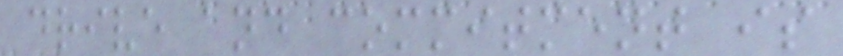drive and commitment is
